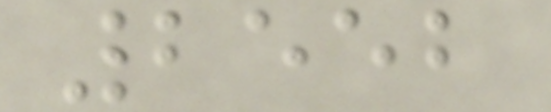2552
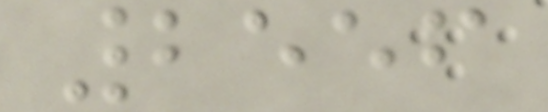2556
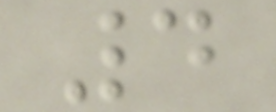4
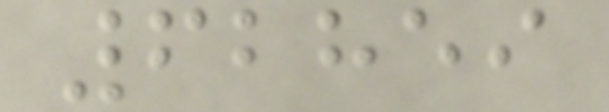62859
